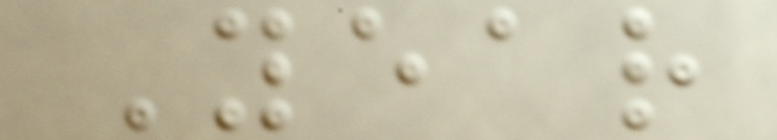Year
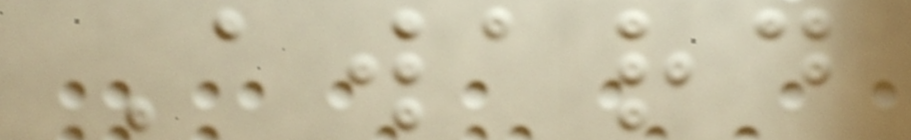Award
